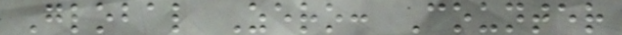Global Zero: Counter
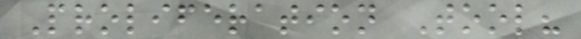Proliferation Tool?
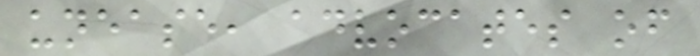unease, advocates of
